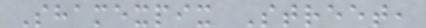Shamexpix Street,
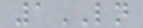1LN
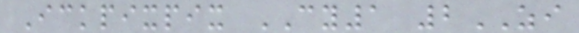Ickpixpix CY1 2ZI
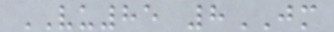VU85 8JM
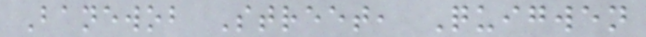Banewob Street, Quigwen
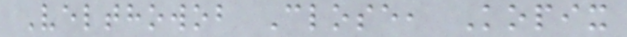Velthowob Close, Kopix
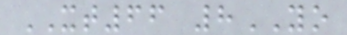XT66 8YO
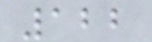122
